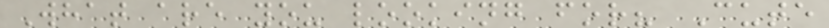What are you looking for? Cute
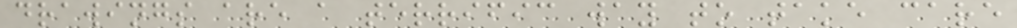drawings are a terrific way to take care
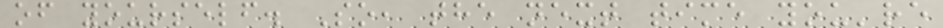of yourself. So, the next time you're
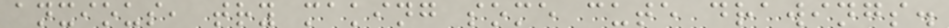anxious, try making some cute drawings.
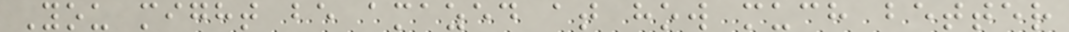You might be amazed at how much better
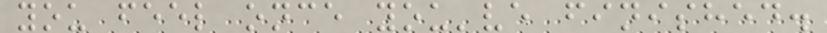you feel once you've finished.
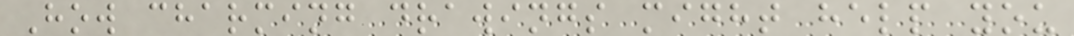How charming drawings might help you
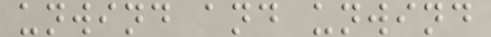unwind and unwind
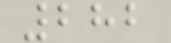282
